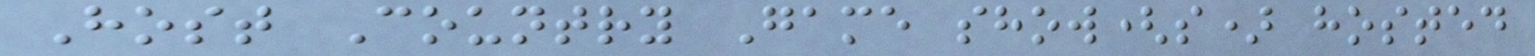Host Country Game show(s) hosted
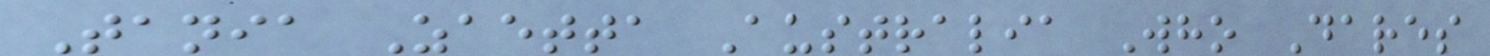Tania Zaetta Australia Who Dares
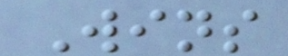Wins
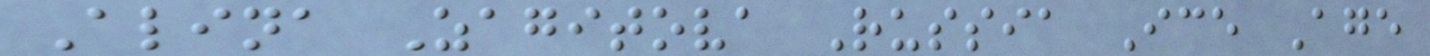Alina Zagitova Russia Ice Age
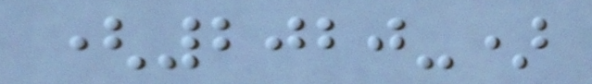(2020-)
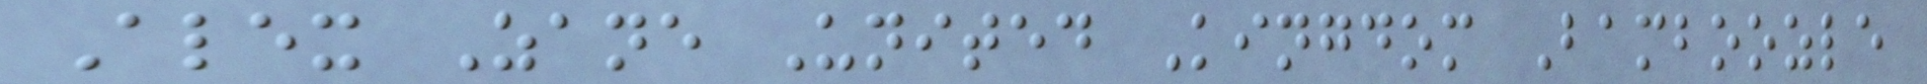Alex Zane United Kingdom Bamboozle
